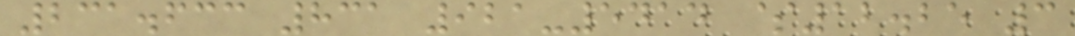231.633 831 921-5414 $12.25 3
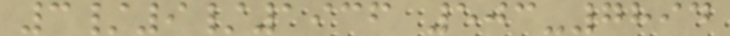3/9/1936 503-7894
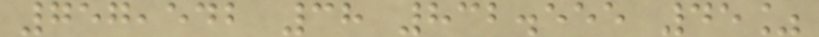757,542 38 832.555 45%
